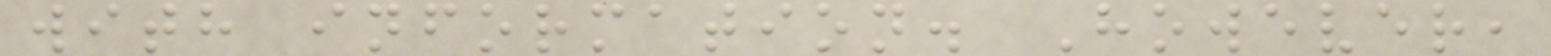with information. However,
